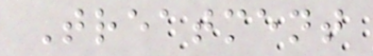Treatment
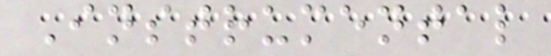Instrumental
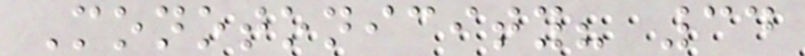Monotonicity? 34
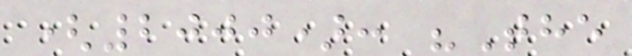(2000): "The
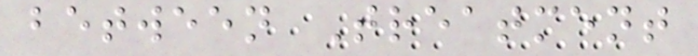between Treatment
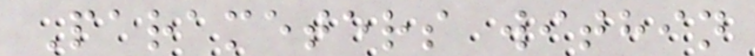Parameters within
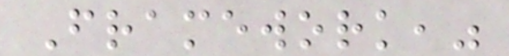Framework,"
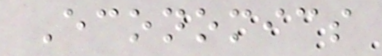Economics
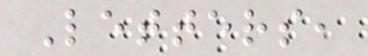Letters,
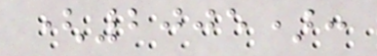(2005):
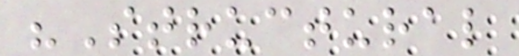"Structural
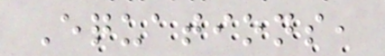Equations,
